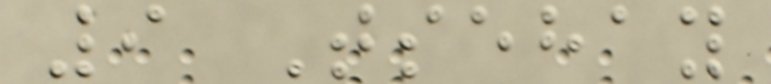9 Tsehay
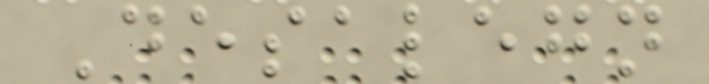Desalegn
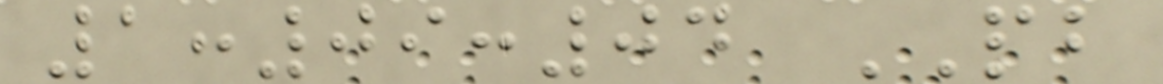1:09:04 PB
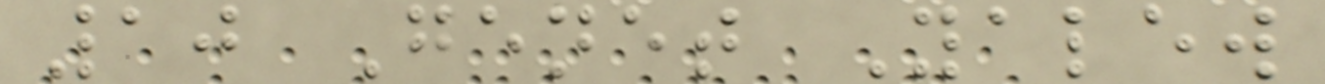10 Genet Yalew
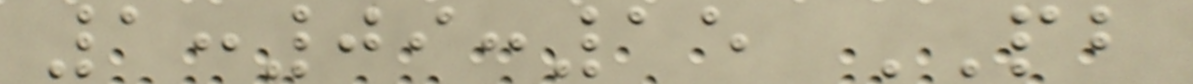1:09:15 PB
